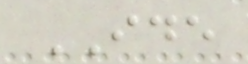IDE
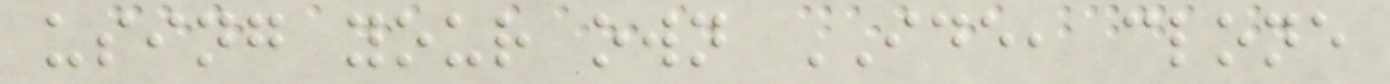using your own IDE, clone
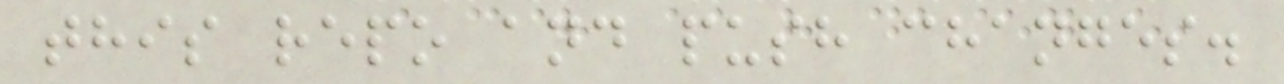this repo and push changes.
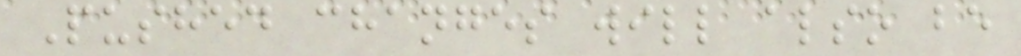Pushed changes will also be
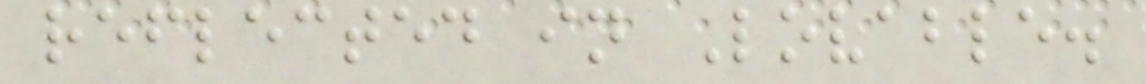reflected in Lovable.
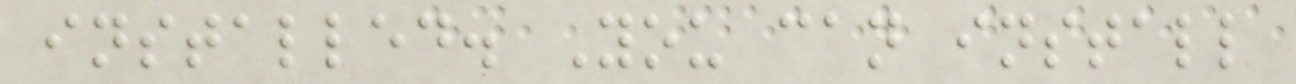installed. You can install
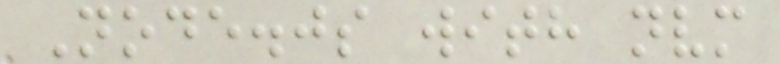Node.js with nvm
